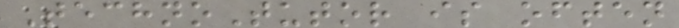TechnoTutor is often
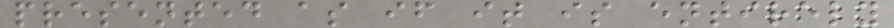presented as if it is entirely
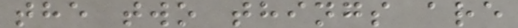the two things are
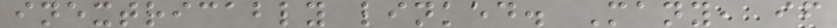inextricably linked. Many, if
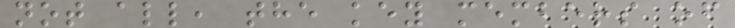not all, the key members of
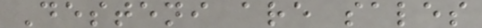Desteni are sales
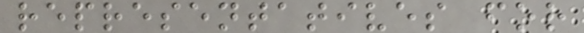representatives for
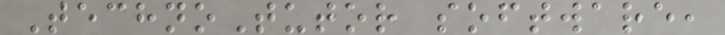TechnoTutor software,
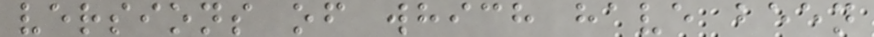versions of which have been
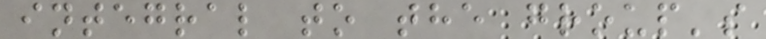integral to the group's
